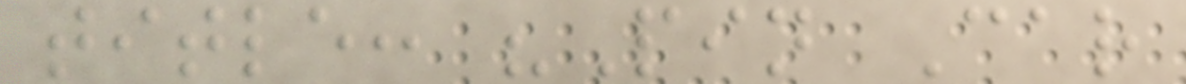title: "Pin Car
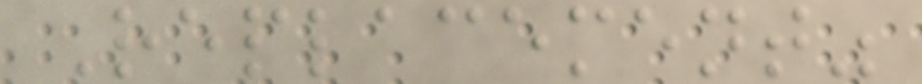Replacement"
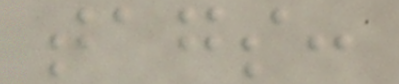tags:
